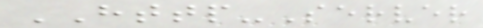HTTP-Server
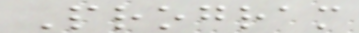Program
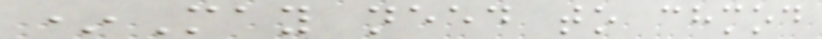*May need to chmod
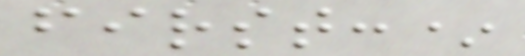first:*
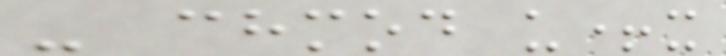- chmod u+x
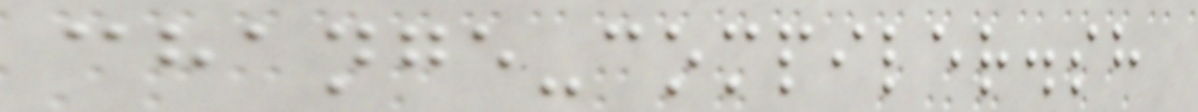change-compiler.sh
